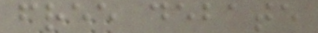free debate
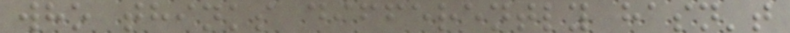who thinks differently hasn't
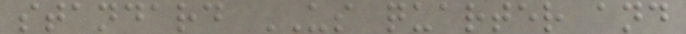standard US quarter and
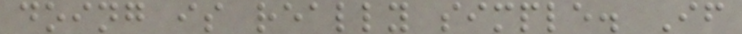doing is really simple. If
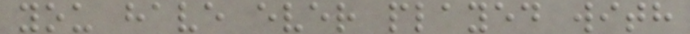you have ever played with
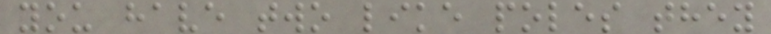you have two like poles they
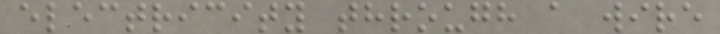electricity through a wire
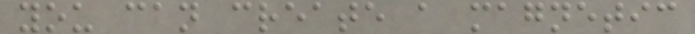you can create a magnetic
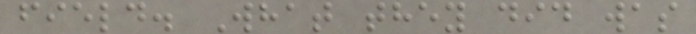field. What they did was
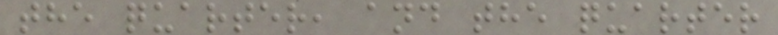the quarter, and the quarter
